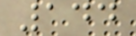144
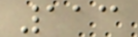113
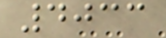4033
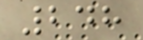248
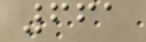661
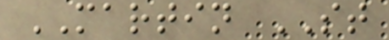MARTIN ST
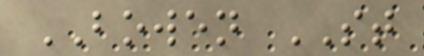BOWEN ST
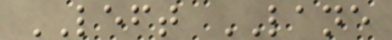LEFT LANE
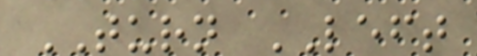TURN LEFT
